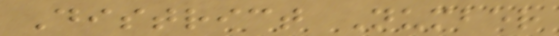District Number
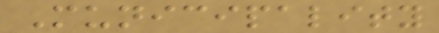Municipality
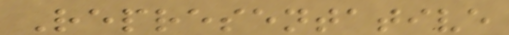Representative
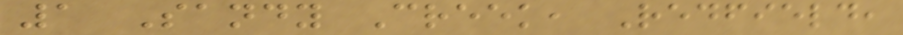1 Sandy Creek, Redfield,
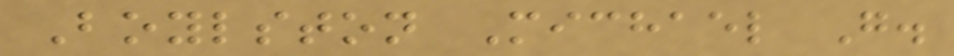Boylston Michael G.
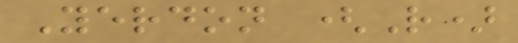Yerdon (R)
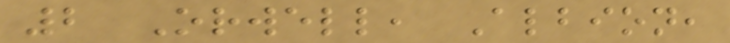2 Orwell, Albion,
